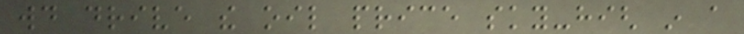would drive the oil price sky-high in a
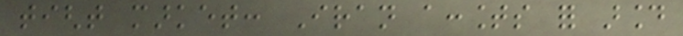tight market: Iran accounts for around
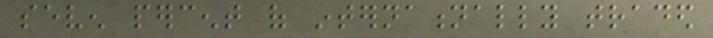seven percent of internationally traded
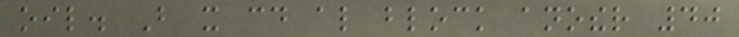oil. But it could also block another 40
